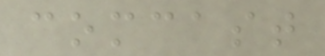comcast
